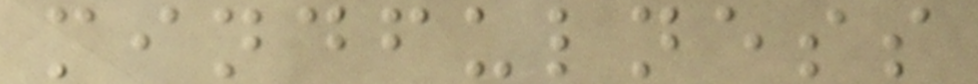mindfulness
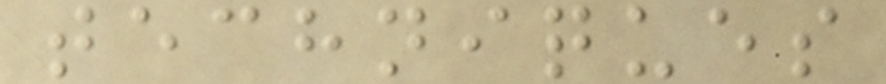techniques
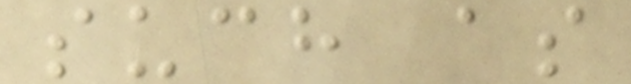such as
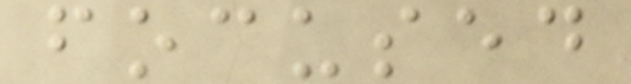focused
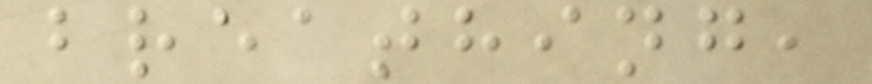breathing,
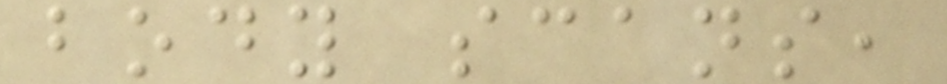body scans,
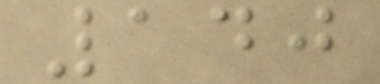140
